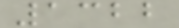1322
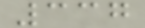337
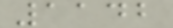1142
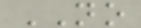NO
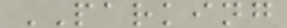PARKING
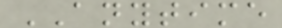ANYTIME
